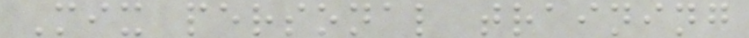Mix personal training
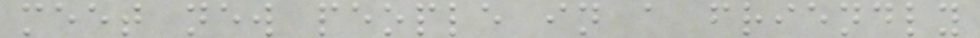meet new people in a friendly
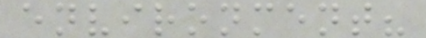environment?
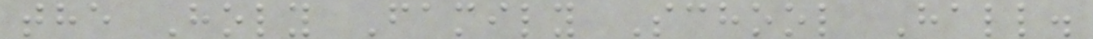the Holy Family School Hall.
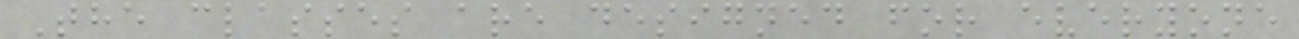The classes are designed for everyone
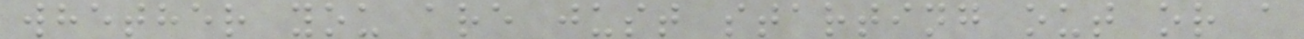whether you are just starting out or a
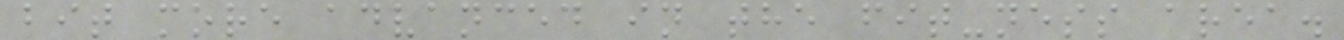bit more advanced in the fit-ness area.
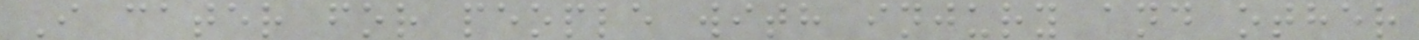I cater for people with injury and other
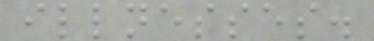illnesses.
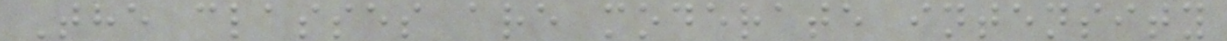The classes are moderate intensity
